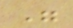"
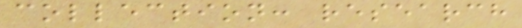collection: research
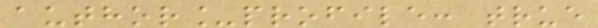author_profile: true
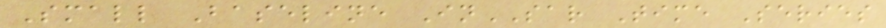Small Baseline InSAR Time Series
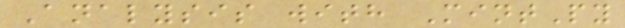Analysis with MintPy
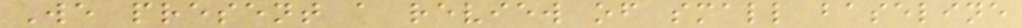We present a review of small baseline
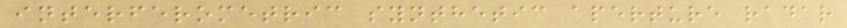interferometric synthetic aperture radar
